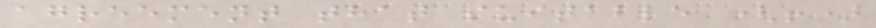agreement that suitable (!)
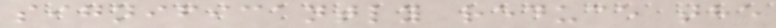significantly reduce the
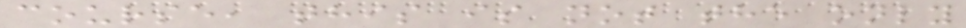course, this is not the only
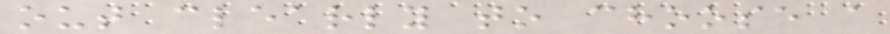out clearly to choose a
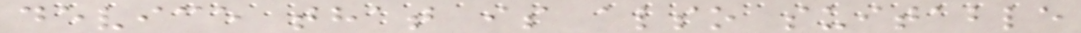device that is also suitable
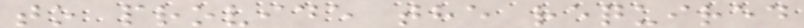to provide the required
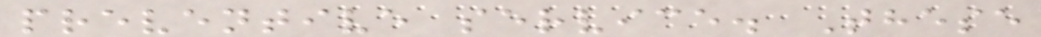preventive service. These
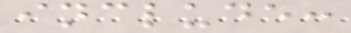include:
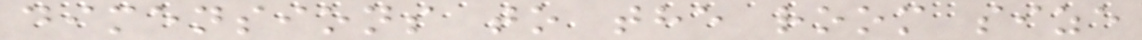dimensions to the room size
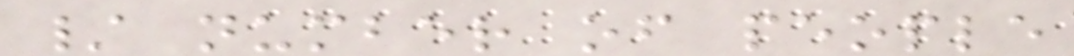/ number of people
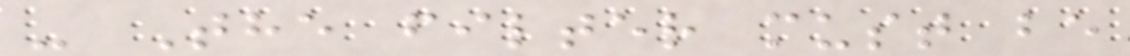- The filter must be
